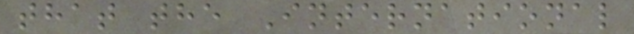that the International
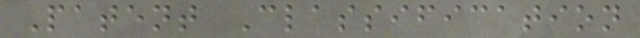Patent Classification
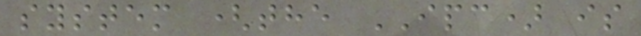system (the IPC) is
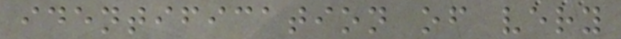identification of very
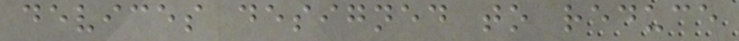devices designed to reduce
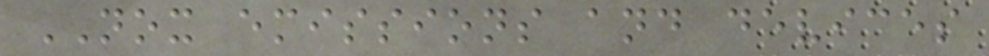NOX emissions and devices
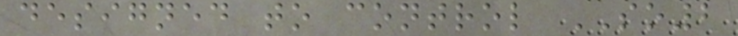designed to control SO2
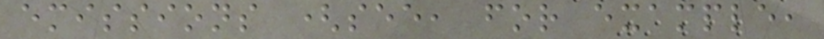emissions (see, for example,
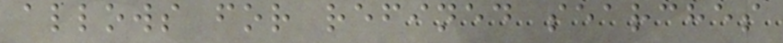allows for refined searches
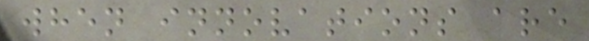when innovations are
